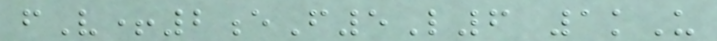fV+2eF5L6 1kU
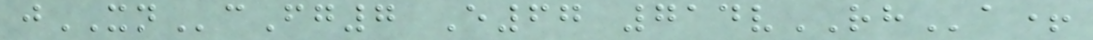jXNcFg7 E67 714vRHa+
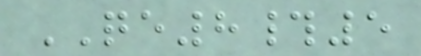QE8#5
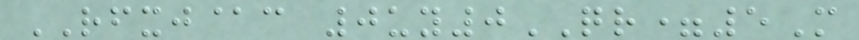RFXJ@c 0uy0QR=5M
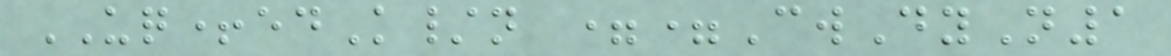UQ+edK/n ==CwDyN1
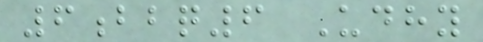6bbq6 Udhy
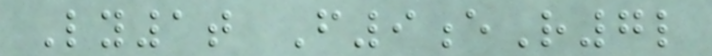Ly1t F9eR7l
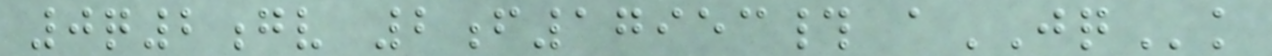0q2gv 2f17953# aJQk
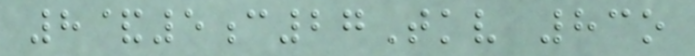8&5c27Tkv 83o
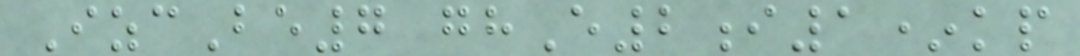IzcBe7 ghE2i1*kp
